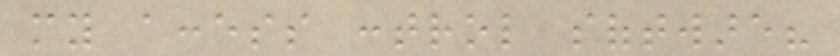my access control software?
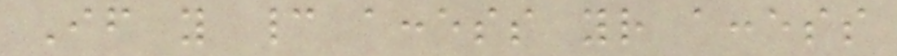If you cannot access your access
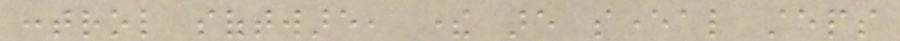control software, there are several steps
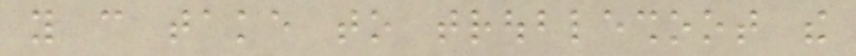you can take to troubleshoot the
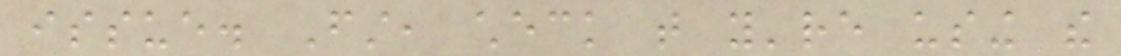issue. First, check that you're using the
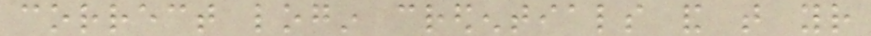correct login credentials and that your
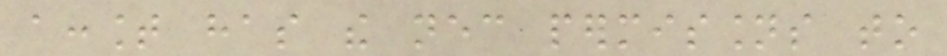account has the necessary permissions to
